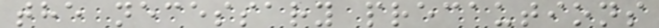the necessary precautions
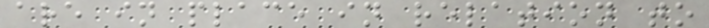are in place in relation to
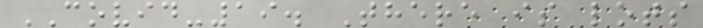COVID-19. There is lots
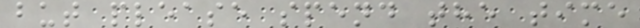but please spend the time
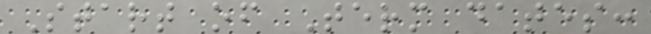Start of Term dates:
